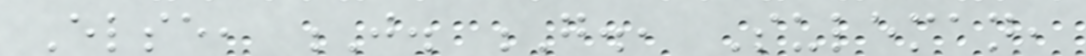Else, J. G., Suleman,
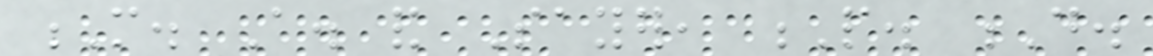M. A. and Sayer, P. D.
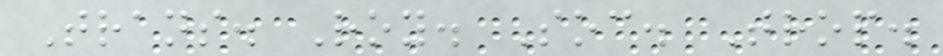Trans. Roy. Soc. Trop.
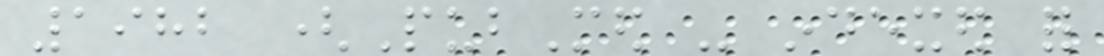1982 (PubMed - indexed for
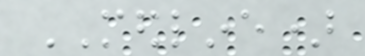MEDLINE)
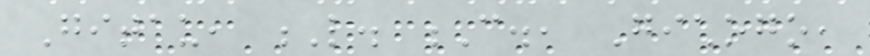Gitau, L. C., Gichogo,
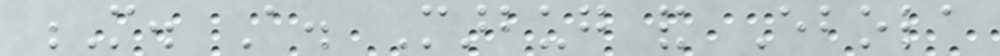M. A. Marbug and Ebola
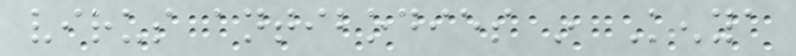virus antibodies in Kenya
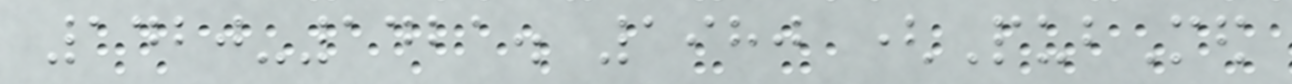1420-1421. 1980 (PubMed
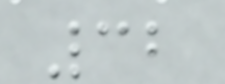32
